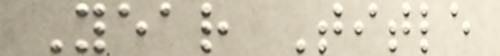Year Title
